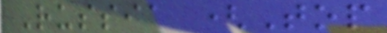Russia (Top
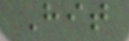Hit
